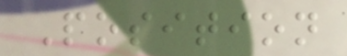Position
